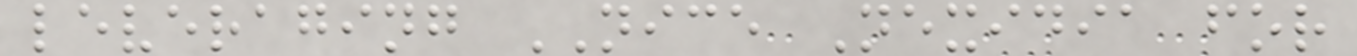leveraging NICE Nexidia for
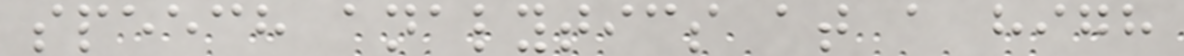speech analytics at a high
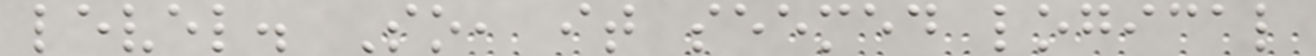level. So, it seemed logical
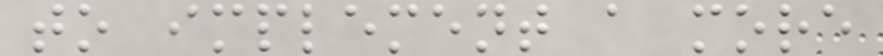to implement a more
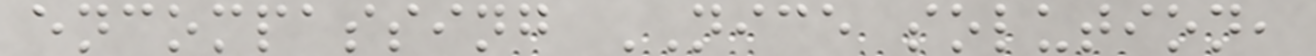encompassing NICE solution,
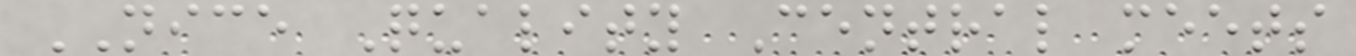NICE Quality Central meets
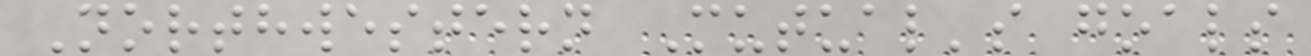Northwestern Mutual's goals
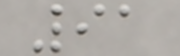91
